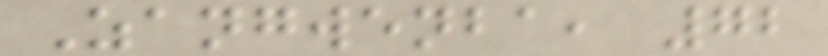Zangwenba, 72
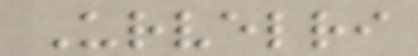Urvelri
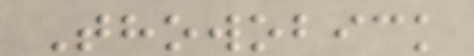Thowobick
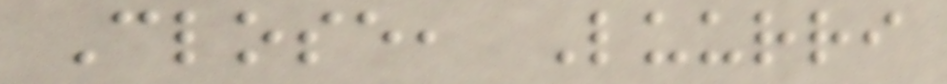Close, Luurri
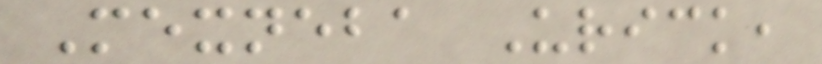Mexneba Urick,
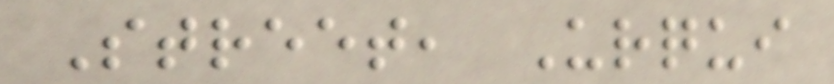Street, Urqui
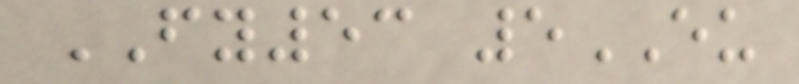FY53 5EU
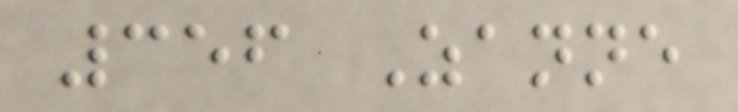356 Zanne
